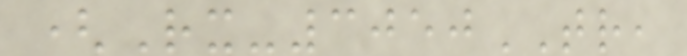(Rx-3050TR,
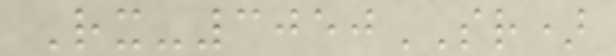Rx-3050SR)
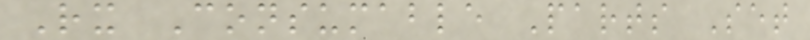Rx Consumable Parts Set
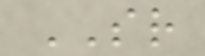SR
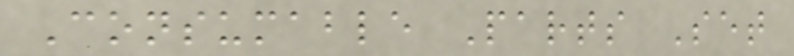Consumable Parts Set
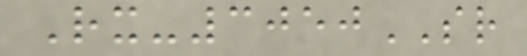Rx-3050SR
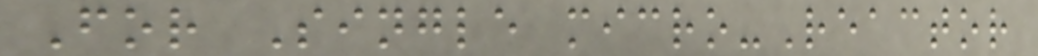For Single micro-Reactor
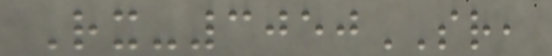Rx-3050SR,
